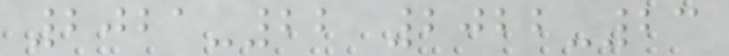2021-22 2022-23
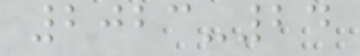2023-24
